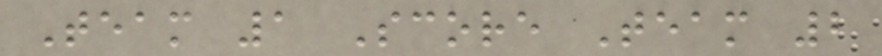Team 1 Score Team 2
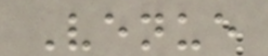Venue
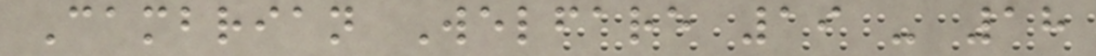Cambrian Welfare 19 - 18
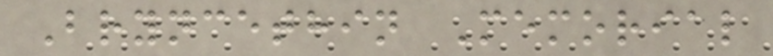Bryncethin Memorial
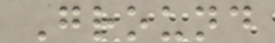Ground
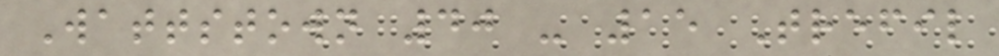Wattstown 40 - 15 Trefil
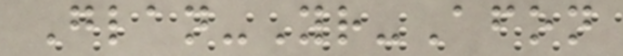Glan-Yr-Afon
